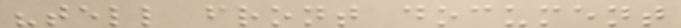"tell front document
